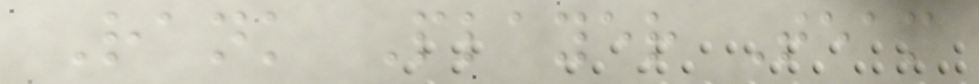Rank Player Team
